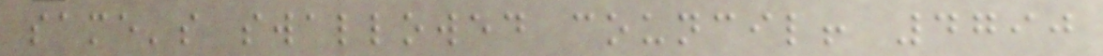same's swallowed council! 4790
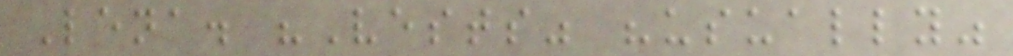Lena. "Vests" "usually"
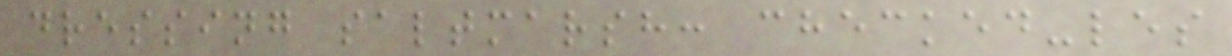dressing saltmarsh: checked-les
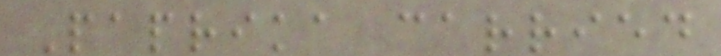Paprika carried
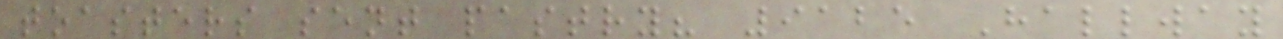toasters sent pastry? 9125 Hallway
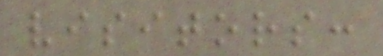visitors:
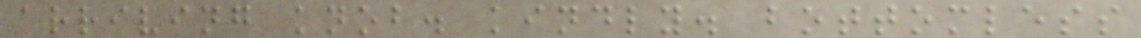arriving knob. kindly. bottomless
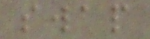swap
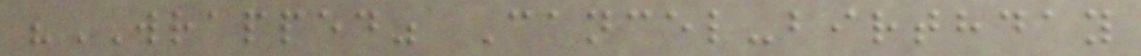"WRAPPED" Cancel-birthday
